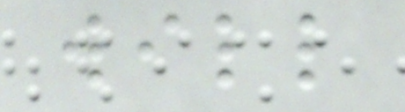will
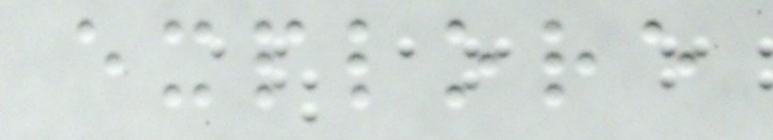explore
